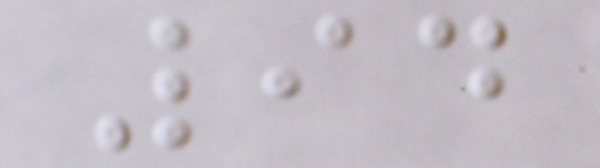94
